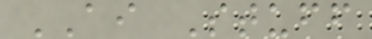AI Stuff
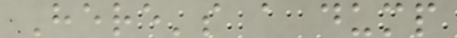Here's a dump
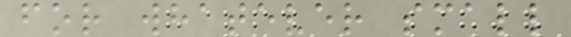for whatever small
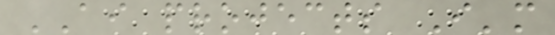AI projects I'm
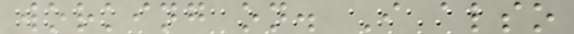working on. I also
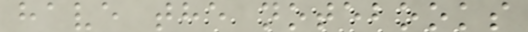have the notebooks
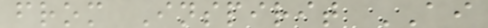from Inspirit AI
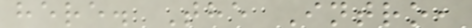here. The Intro,
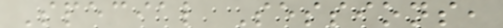Special Sessions,
